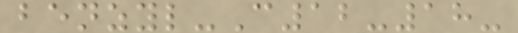benzyl-C12-18-
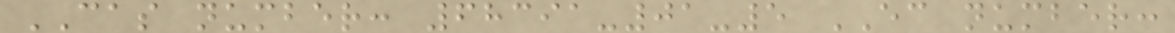CAS number: 68391-01-5 EC number:
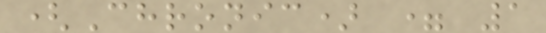(Chronic) = 1
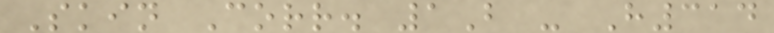Skin Corr. 1B - H314
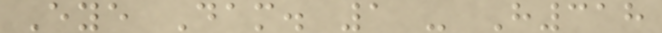Eye Dam. 1 - H318
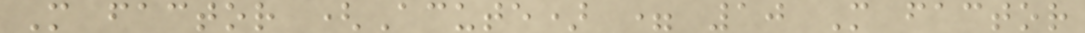M factor (Acute) = 10 M factor
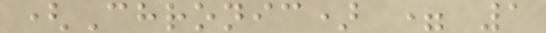(Chronic) = 1
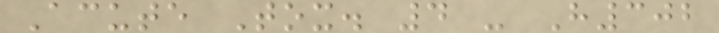Acute Tox. 4 - H302
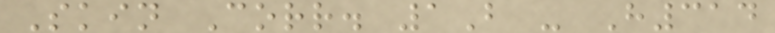Skin Corr. 1B - H314
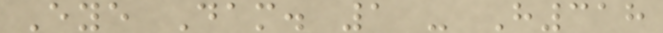Eye Dam. 1 - H318
